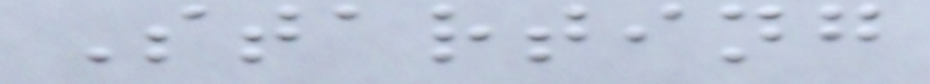Starting
